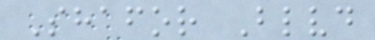Shafor Blvd
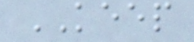KEEP
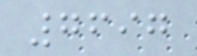7697
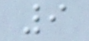9
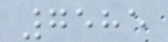7585
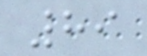89
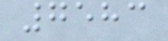7583
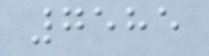7585
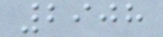2908
